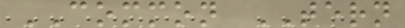COMMON TERN
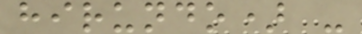hirundo) -
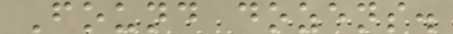Found dozens.
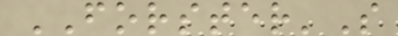FORSTER'S
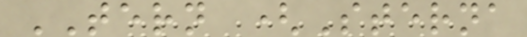TERN (Sterna
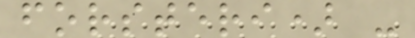forsteri) -
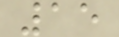15
